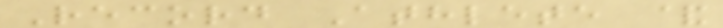Record Athlete &
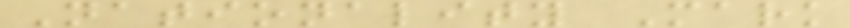Nationality Mark
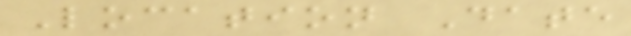Location Date
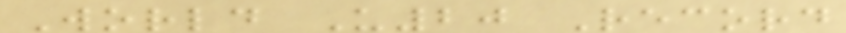World U20 Record
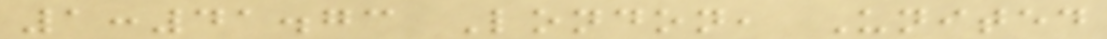1:41.73 London, United
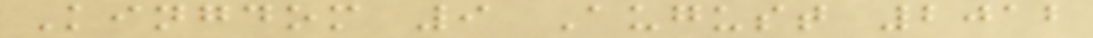Kingdom 9 August 2012
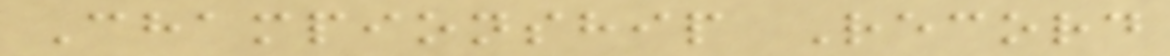Championship Record
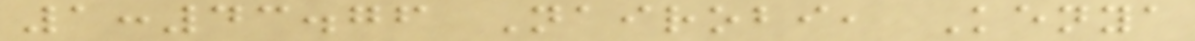1:43.76 Nairobi, Kenya
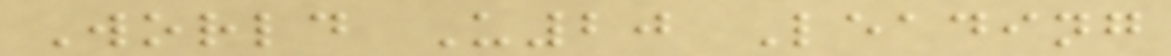World U20 Leading
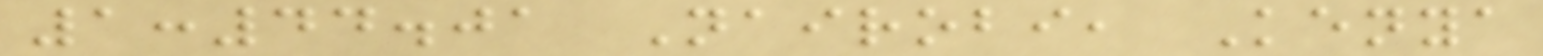1:44.01 Nairobi, Kenya
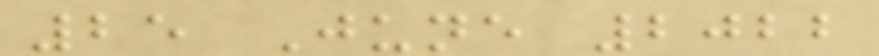25 June 2022
